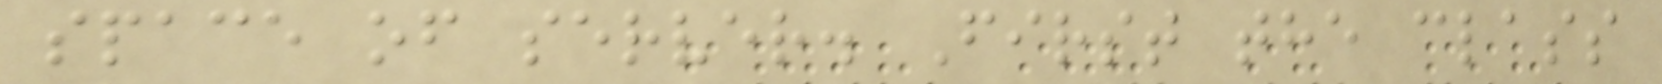space of server. First the class
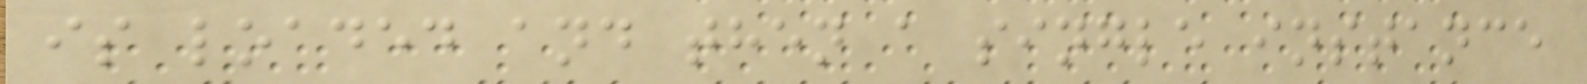is loaded and then a single instance
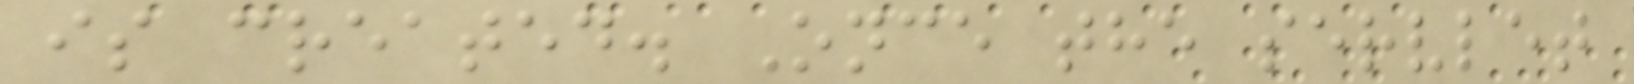is created. Once the servlet
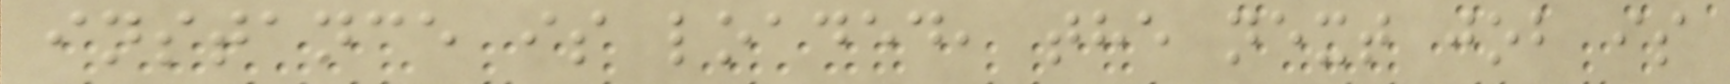instance is loaded, the next job is
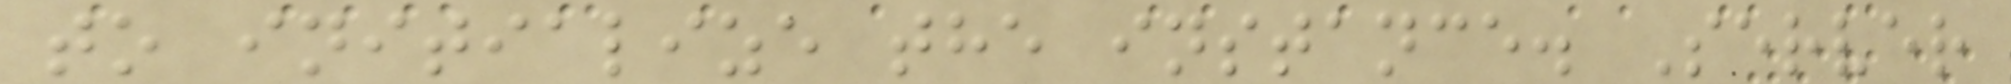to initialize the instance. Server
